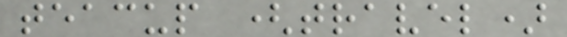teacup (travel)
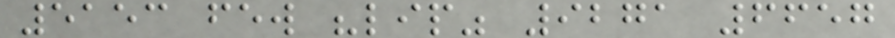5153 few "lip" 9271 6657
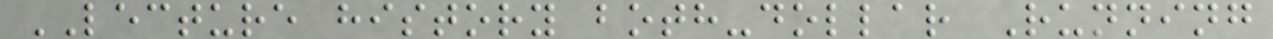LECTURE history both-dollar Running
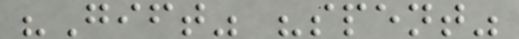"Gift" "spent"
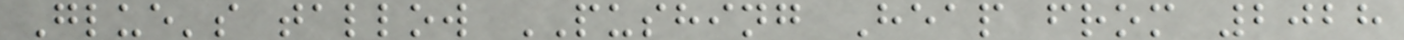Glue's tallow PUSHING Heap from 2028
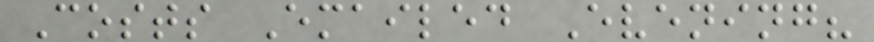Costs Emailed Evening?
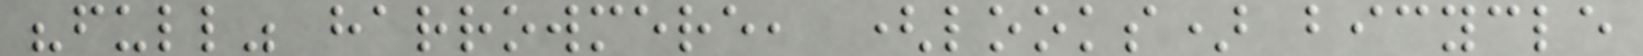"full" harrowmere, (looks) bicycle
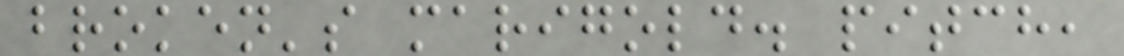broken's marigold. pitch,
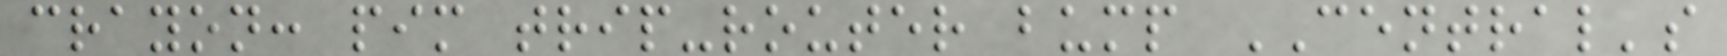crayon: pim trip-router bump CENTRAL's
